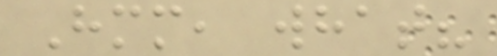Hmm, what?
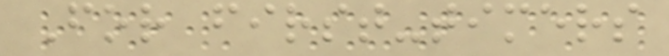For first-timers
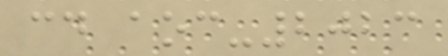cd aoc-2023
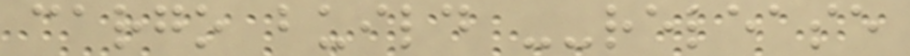cargo build --release
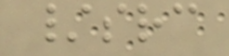/src
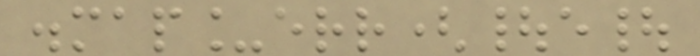.map_err(|e|
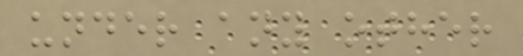under any other
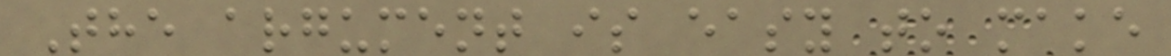The argument is easy to make
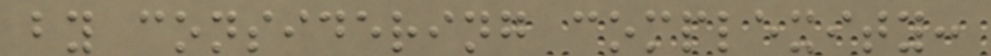by considering complexity:
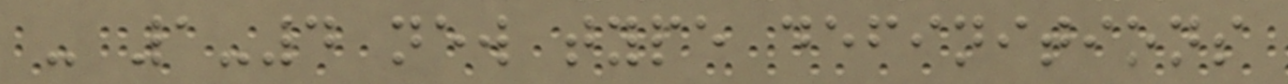- 1-4 new type definitions
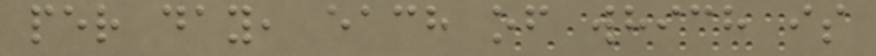per day, each of which is
